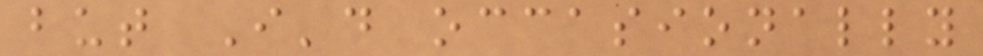but I'd occasionally
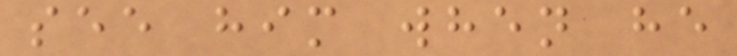see him when he
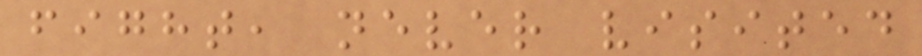fight, never visited
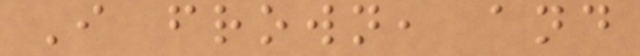I frown, and
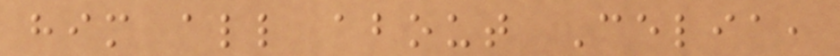him all about Celia,
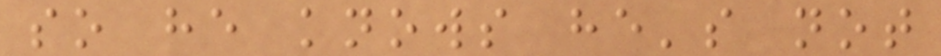so he knows he's not
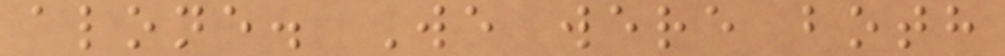alone. We were both
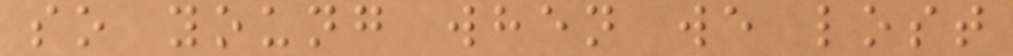so young when we lost
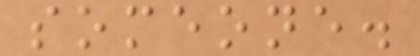someone.
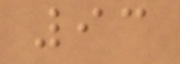93
